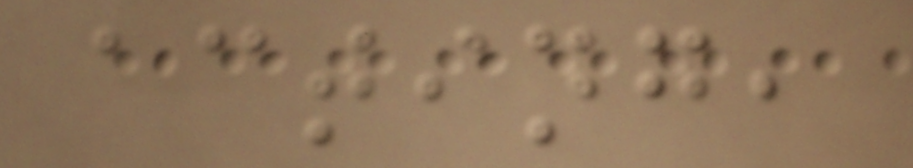acting,
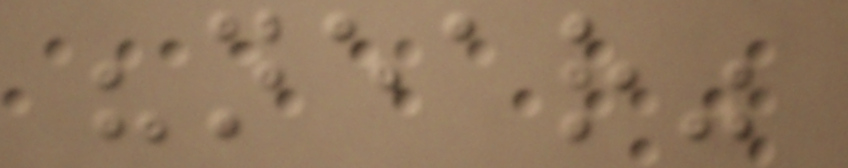"near"
